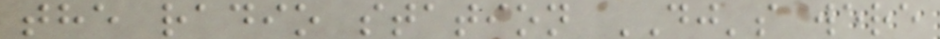the radio station DJ's were
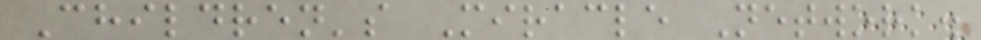Children's Miracle Network.
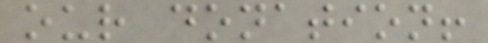our donation!
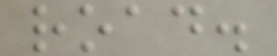road.
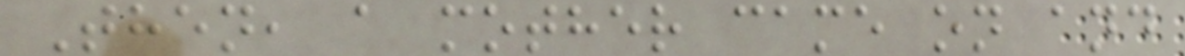Then, a mother came on and
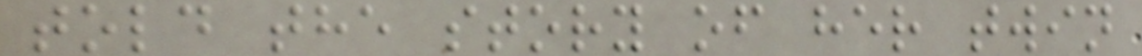told the story of her twin
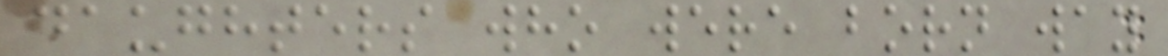daughters who were born way
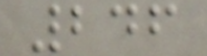246
